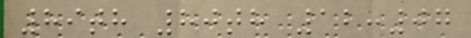89th 80th 12:07
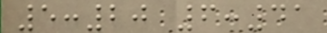5:20 6:41
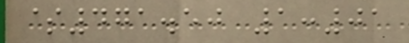$471.50 1:01
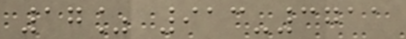17% 913-3711
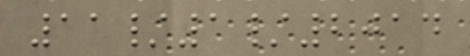11/1/2014
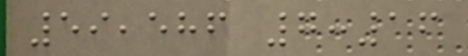59,586 7:16
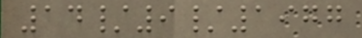14/9/1977
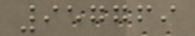957769
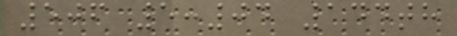506 5:04 144th
